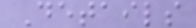Details
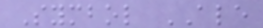Symbol ALE
